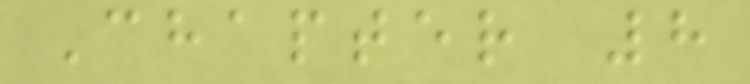Chapter 8
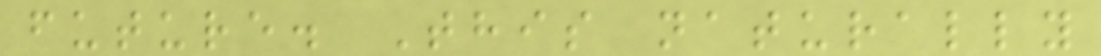future. This naturally
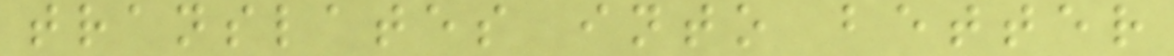translates into better
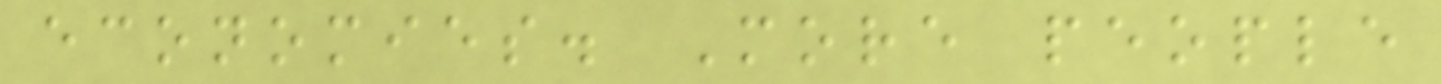economies. More people
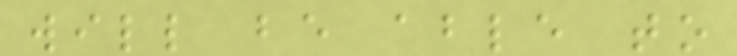will be able to
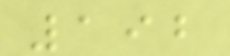192
